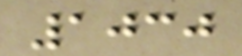1030
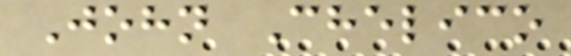John Chelico
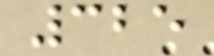325
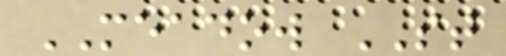MEADOW ST
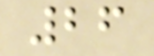26
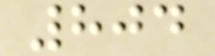804
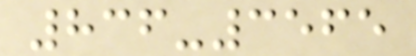836-3565
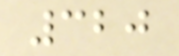320
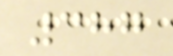387
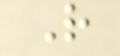R
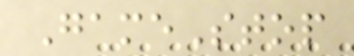GameStop
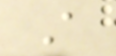A
